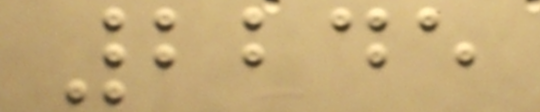2245
